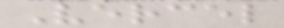Vercel
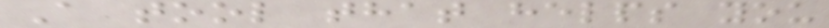A tool that helps you
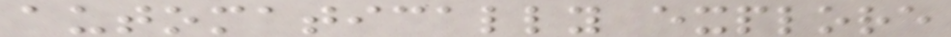automatically explore
